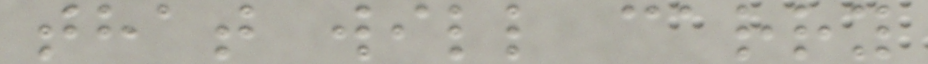that will carry
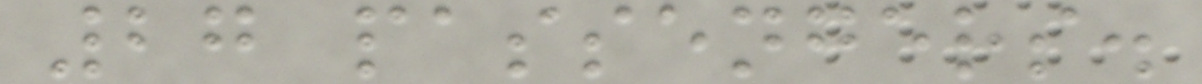27 passengers.
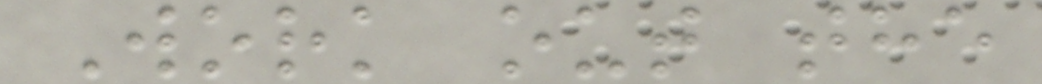Work out the
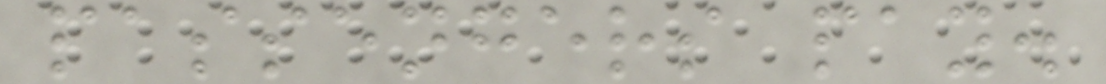passengers pay.
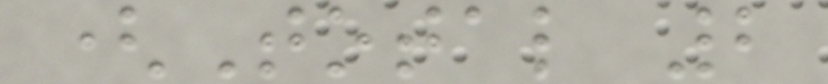(Total 2
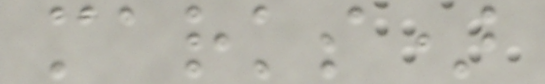marks)
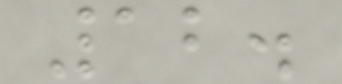12.
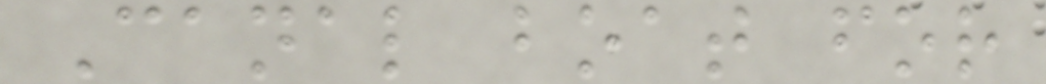Canal boat for
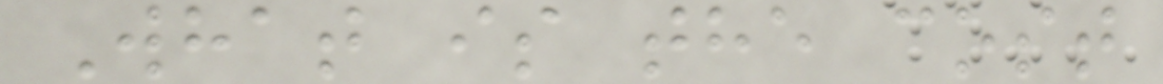What is the cost
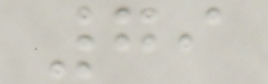79
